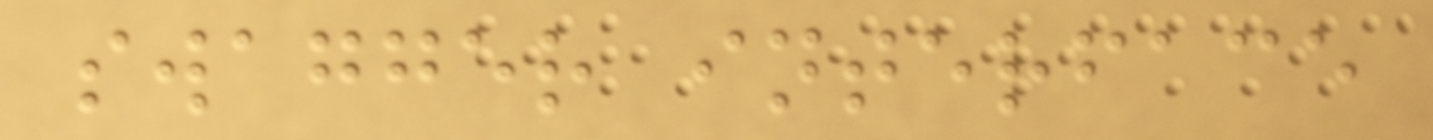swagger interface
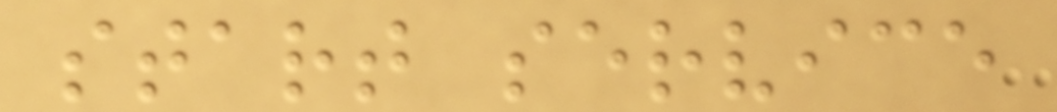start service
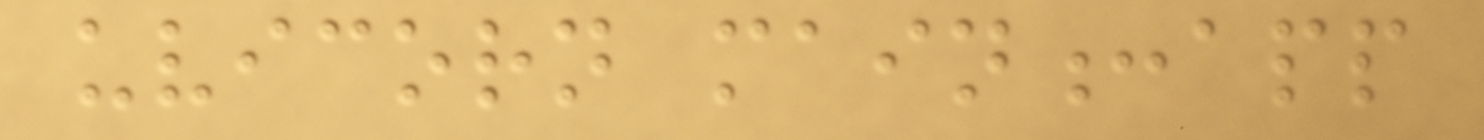uvicorn main:app
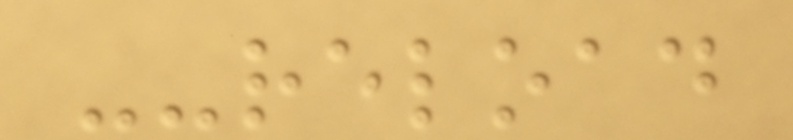--reload
